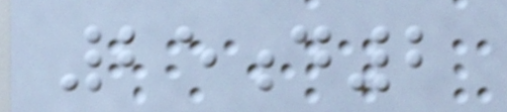25d2
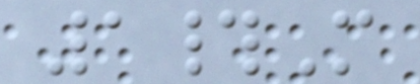1#M
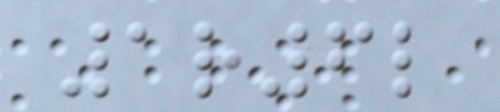1r6l
